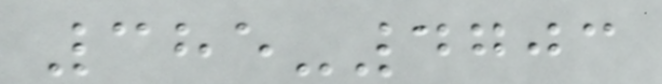385-4703
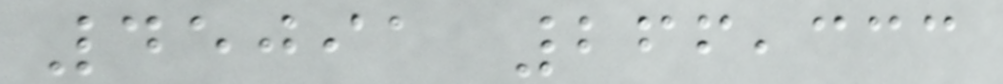45091 266,333
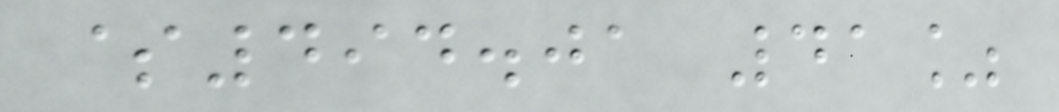$494.01 41%
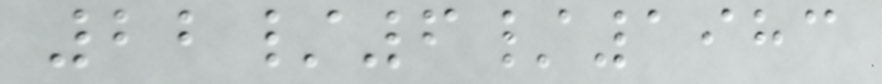22/6/1983
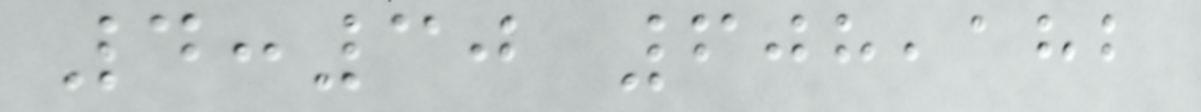4:30 608,182
